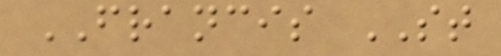FRANCIS ST
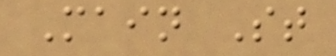Main St
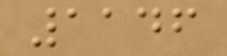1146
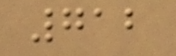712
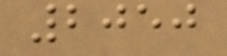2050
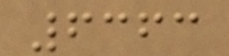6363
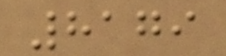8179
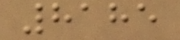8185
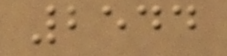2544
